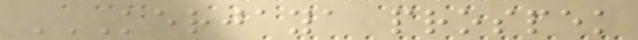KERJAYA PROSPEK
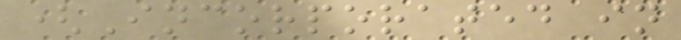(Incorporated in
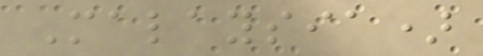Malaysia)
